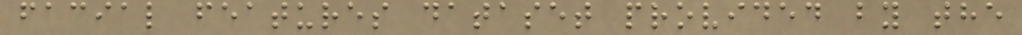facial features dataset provided by the
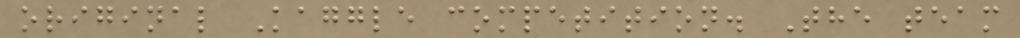original Kaggle competition. The team
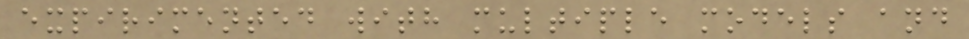expirimented with multiple models and
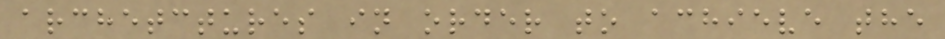archetctures in order to achieve the
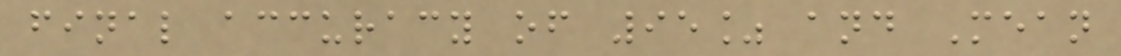final accuracy of 95% and Mean
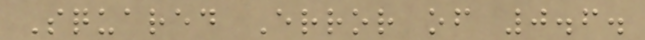Squared Error of 0.6.
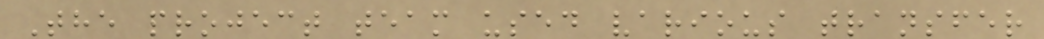The project team used various transfer
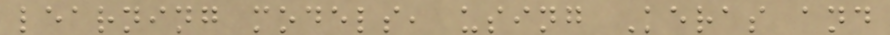learning models, using Keras and
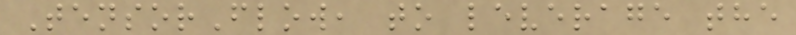TensorFlow, to leverage the
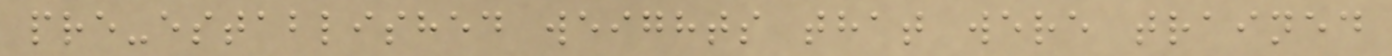pre-established weights that were trained
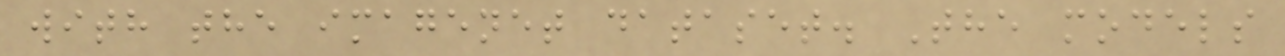with the imagenet dataset. The models
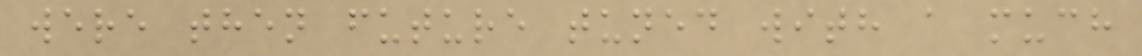were then future tuned with a much
